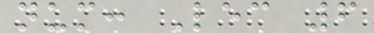num: Lec 6
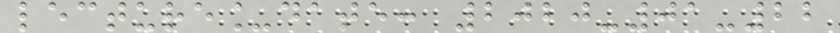lecture_date: 2020-01-22
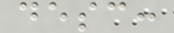desc:
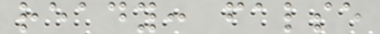ready: false
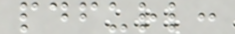pdfurl:
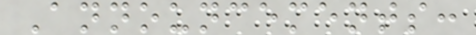Announcements:
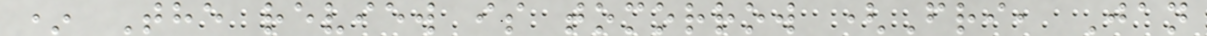* The review is tomorrow (Fri, Jan
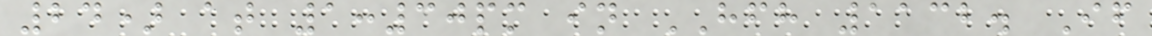24) at 1:30pm in HFH 1132. If
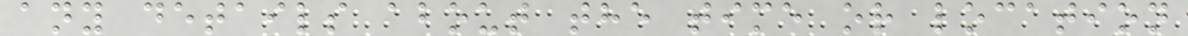any details about the time or location
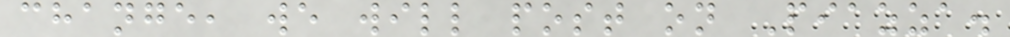change, we will post on Piazza.
